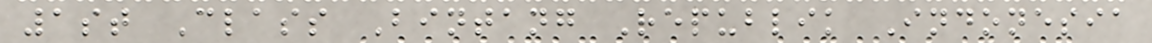1st Class Bintang Republik Indonesia
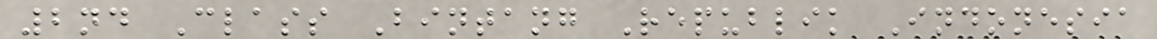2nd Class Bintang Republik Indonesia
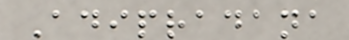Adipradana
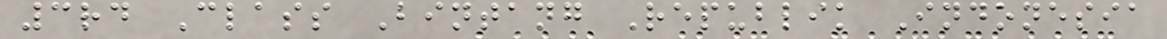3rd Class Bintang Republik Indonesia
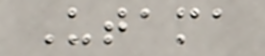Utama
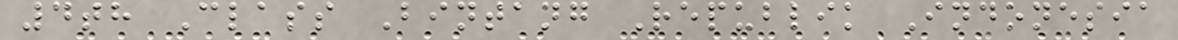4th Class Bintang Republik Indonesia
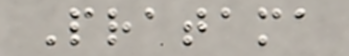Pratama
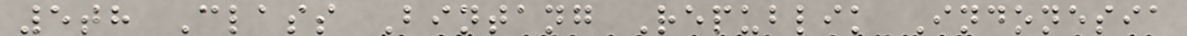5th Class Bintang Republik Indonesia
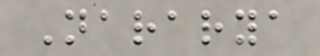Nararya
